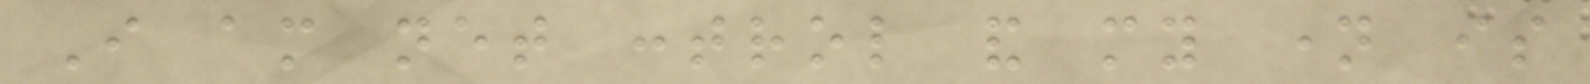I am net control and my name is
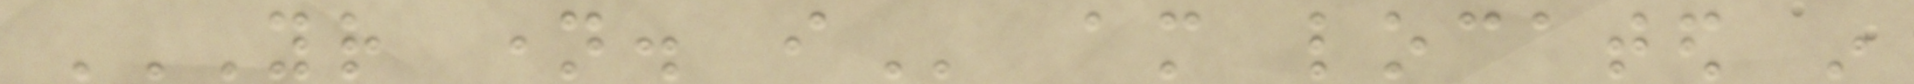YOUR NAME. I am located in
